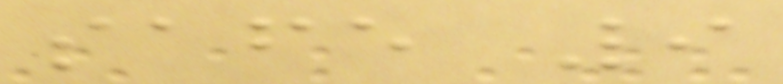safe 9
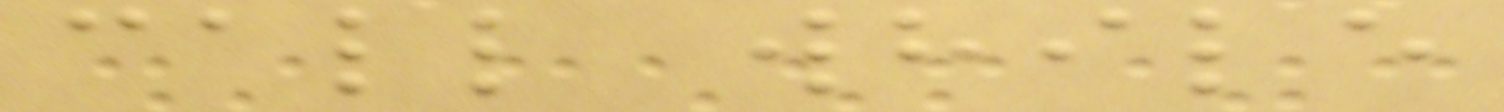call while
